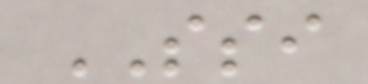SSI
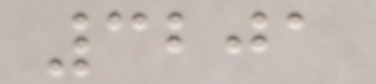3201
